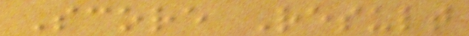Score Result
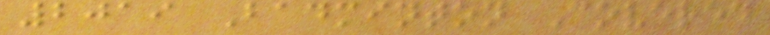2019 Badminton Covered
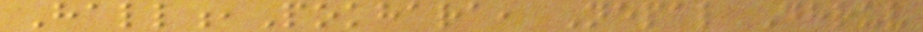Hall,Pokhara, Nepal Dhruv
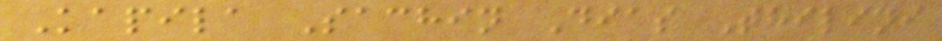Kapila Sachin Dias Thilini
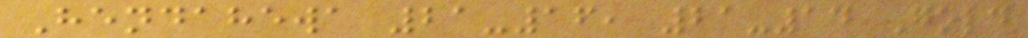Hendahewa 21-16, 21-14 Gold
